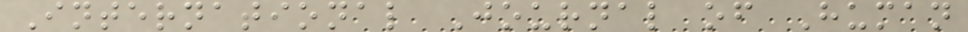International Journal of Human
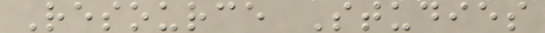Resource Studies
